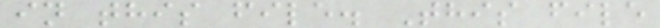in this file. This file
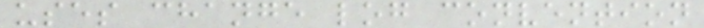uses change log convention
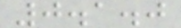0.1.0
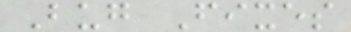Bug Fixes
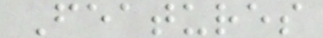Features
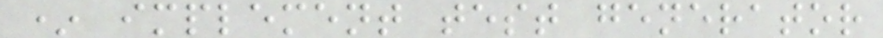* implement test generator
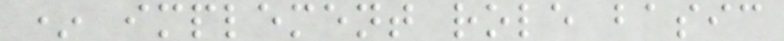* implement role basic
